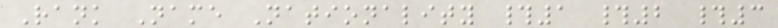Rank Name Nationality #1 #2 #3
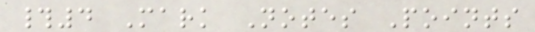#4 Mark Notes Points
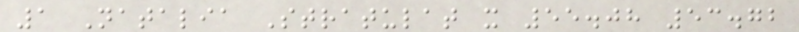1 Natalia Stratulat x 55.08 53.72
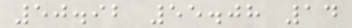50.92 55.08 14
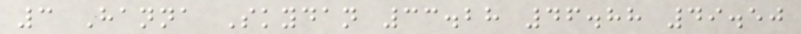3 Hanna Skydan 33.28 46.88 49.50
